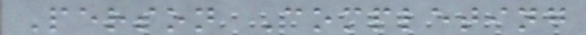Person Completing
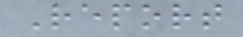Report
